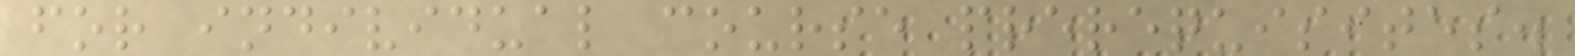for individual course prerequisites.
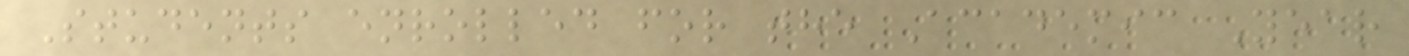Students enrolled for the Academic Year
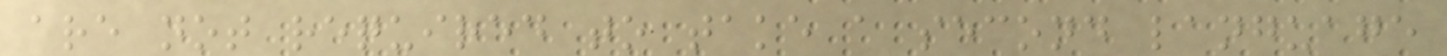are not required to take a second language
